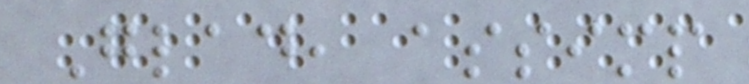Glad, assimp
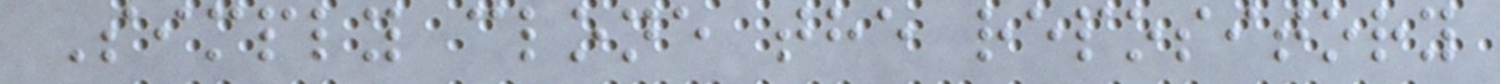Simply clone the repository
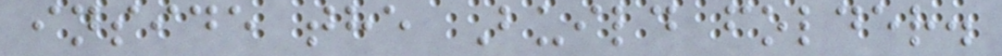inside the Build folder.
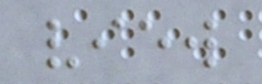view
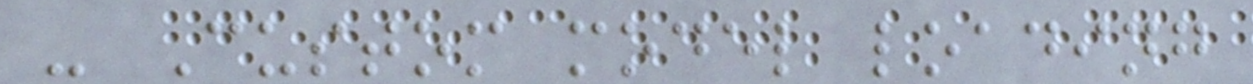- Custom model loading
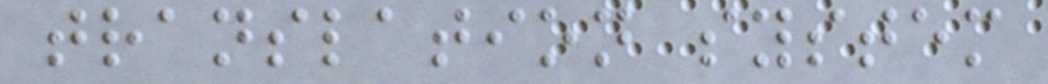translation system
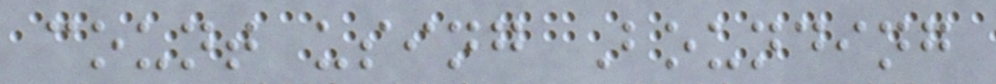count using Bounding
